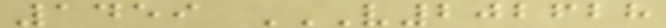1459 V202628
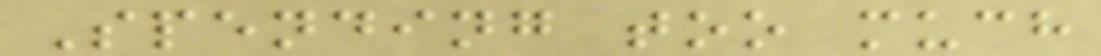Spending too much
